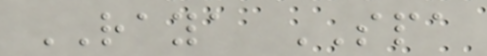RAYA SPA
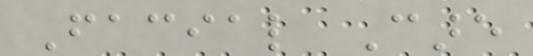Facial Care
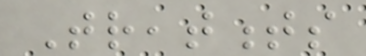Treatments
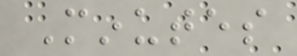Minutes
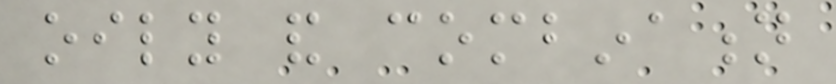oily and combination
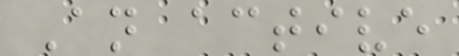An active
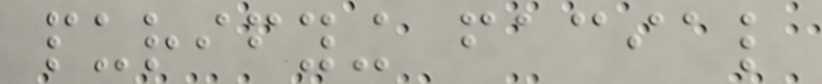purifying facial
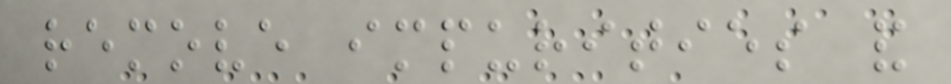remove impurities and
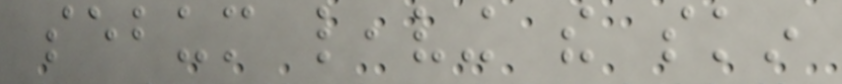sebum leaving the skin
